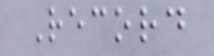Record
